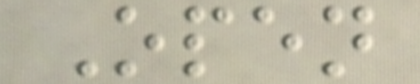Open
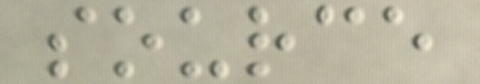source
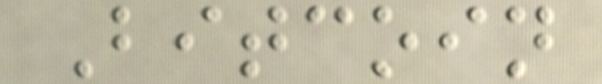Bitcoin
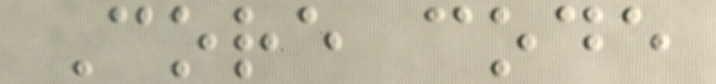Core code
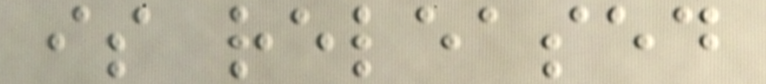is released
